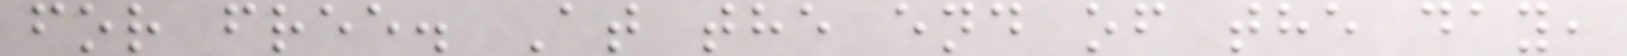for free. At the end of the day,
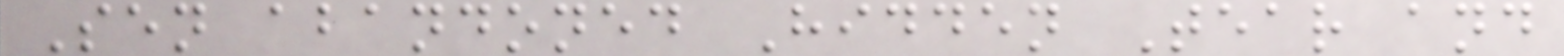Sen abandoned Hidden Tear and
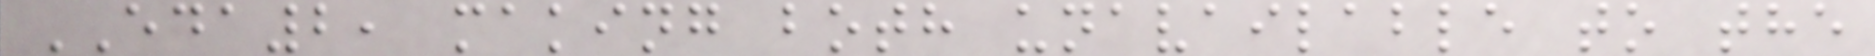EDA2, making both unavailable to the
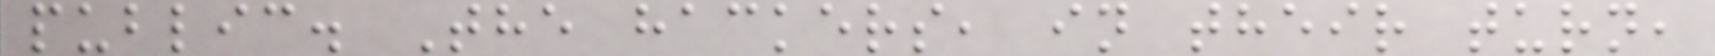public. The hackers, in their turn,
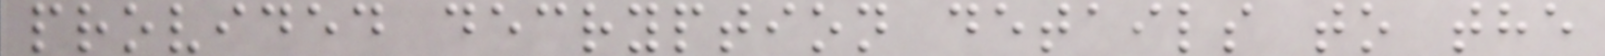provided decryption details to the
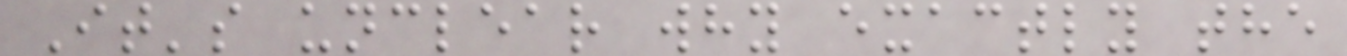It's unclear why exactly the
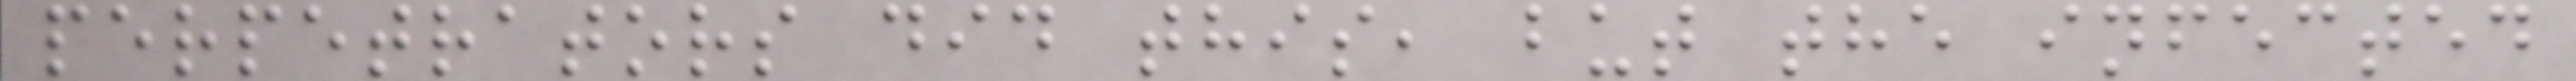perpetrators did this, but the infected
